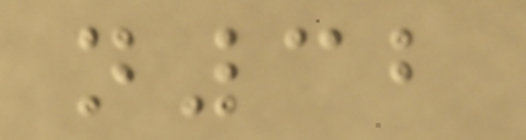n32
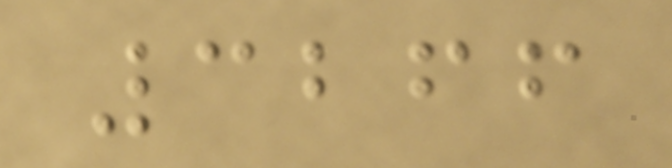3266
